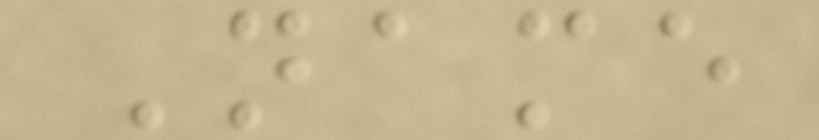Name
